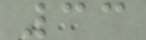33
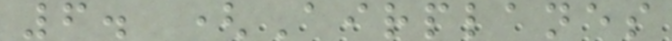6. (Airplanes
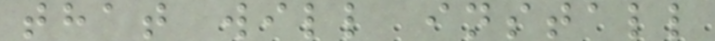that will install
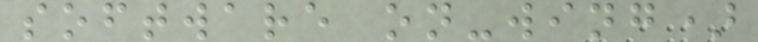software on-wing)
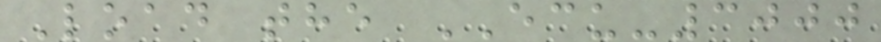Load the ECU-3000
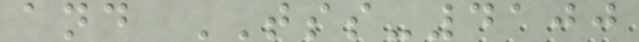and TSS-4100
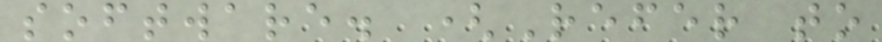software. (Refer to
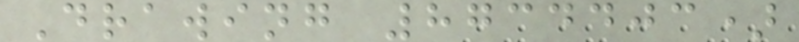Drawing 8734403)
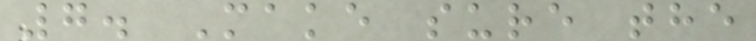7. Make sure the
